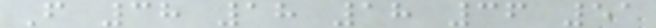F 38 18 18 36 51
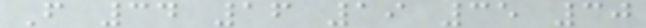F 34 16 19 35 30
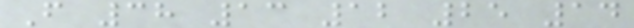F 38 13 12 25 14
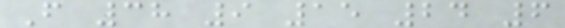F 38 9 15 24 6
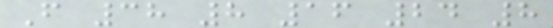F 38 8 16 24 8
